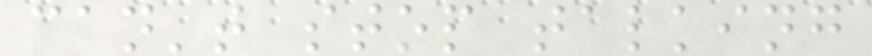can't stop talking
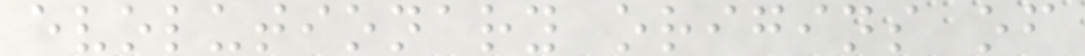evolutionary origins of
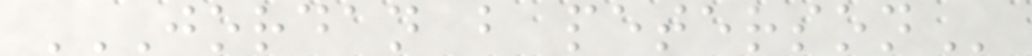JORDAN B PETERSON
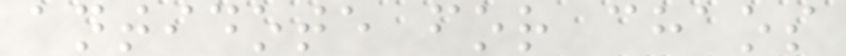antidote for chaos
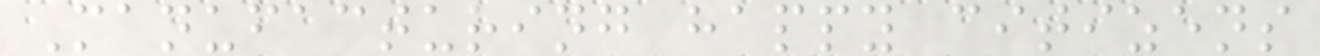Manufacturing happy citizens
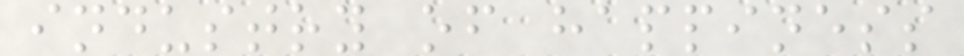industry of happiness
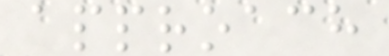approach
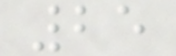25
